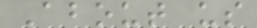About us
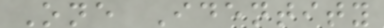One Identity
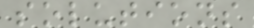solutions
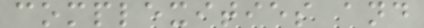complexities and
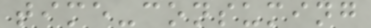time-consuming
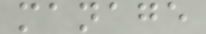manage
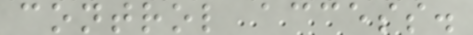control access.
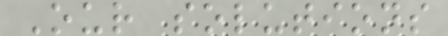Our solutions
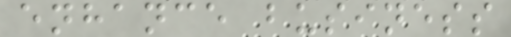enhance business
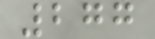277
